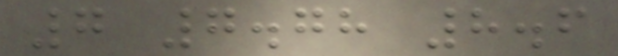7 7.78 8.6
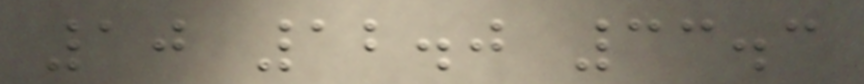10 12.0 33.3
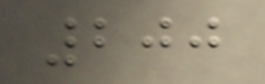200
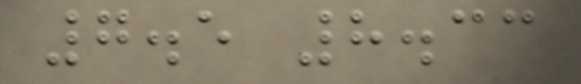7.5 8.33
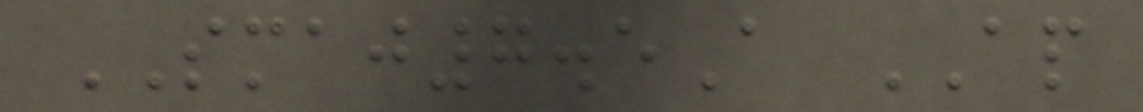SMAJ7.5A AP
